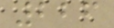226
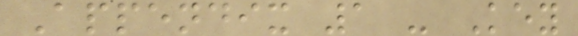Appendix 1 - Key
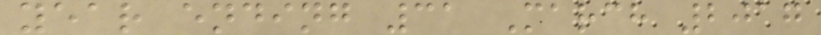year ending 31 March 2017
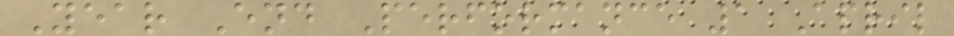Year End Performance 1 April
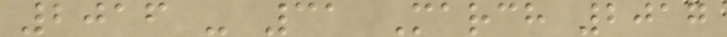2016 - 31 March 2017
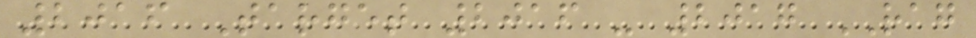2016 Target 2016 - 2017 RAG
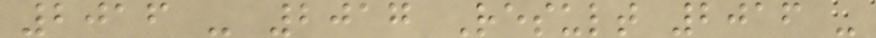2016 - 2017 Result 2016 -
